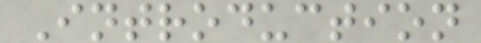Introduction
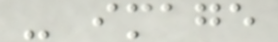- image
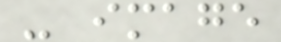- image
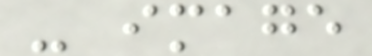- image
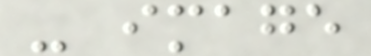- image
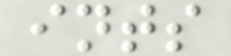ints
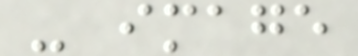- image
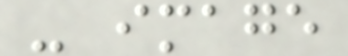- image
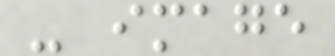- image
